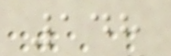148
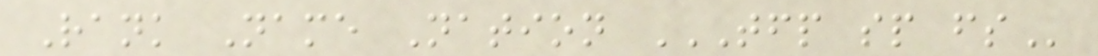Rank Name Nation TFP SP FS
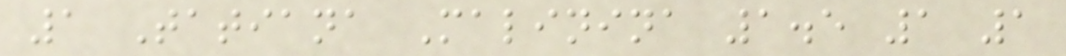1 Tatiana Malinina 1.5 1 1
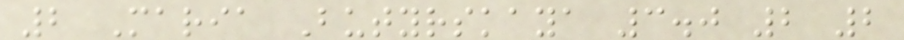2 Maria Butyrskaya 3.0 2 2
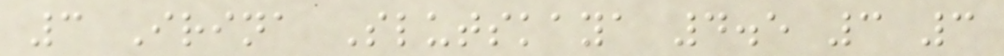3 Irina Slutskaya 4.5 3 3
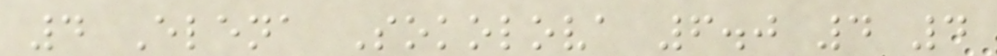4 Elena Sokolova 6.0 4 4
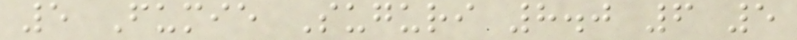5 Fumie Suguri 8.0 6 5
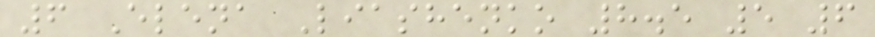6 Elena Liashenko 8.5 5 6
